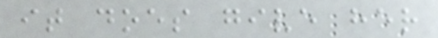it does give her
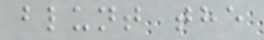blunt the
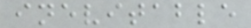inevitable
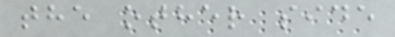the other side
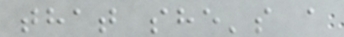that she's a
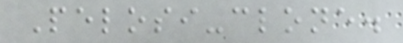Pelosi-clone.
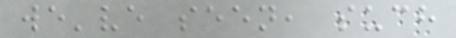we've seen, such
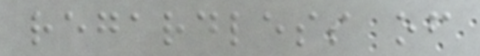regardless of
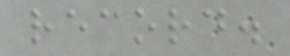record.
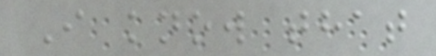I know that
